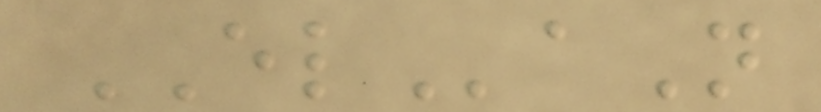ELaN
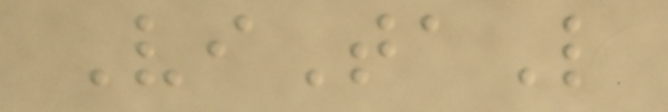ViTaL
